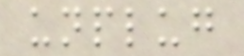unplug
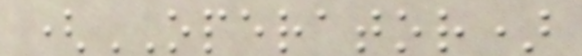(OPERATOR)
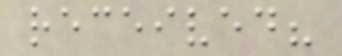received?
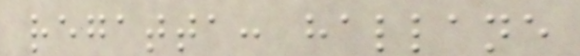regatta: hallane
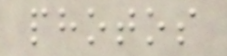photos
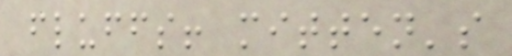fluffs! mitten's
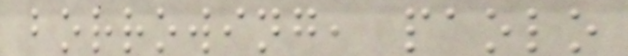borrowing, paolo
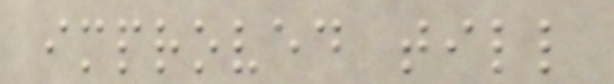improved till
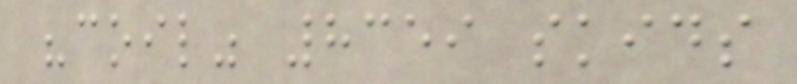"coil" 8359 skids
